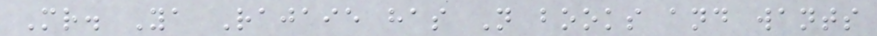Mr. Ya Rajaie has N books and wants
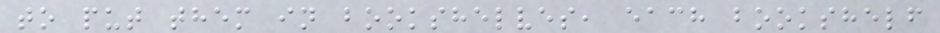to put them in bookshelves, each bookshelf
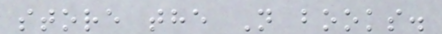store the N books.
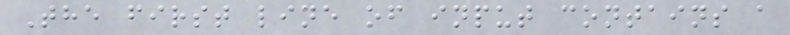The first line of input contains a
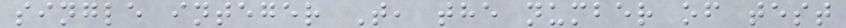single integer T, the number of test
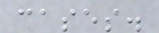cases.
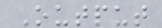Output
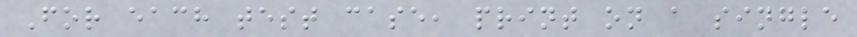For each test case, print on a single
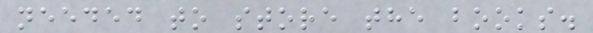needed to store the books.
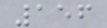156
